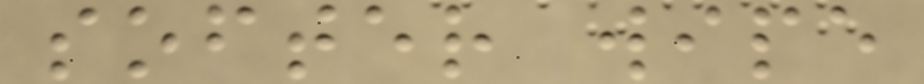softer wipe
